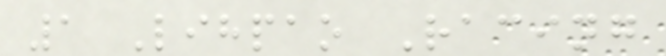1 Lihpao Racing
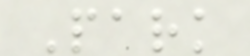Park
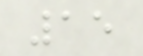15
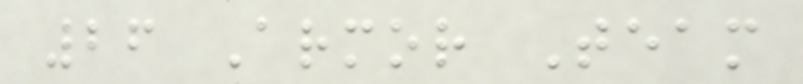26 Armor Team
